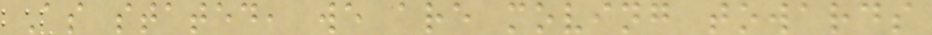As stated, we are moving towards
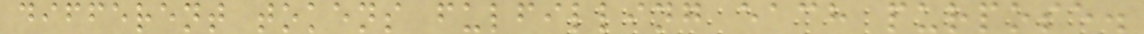different tokens fulfilling each purpose.
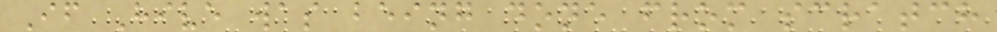If Hive was being done from scratch
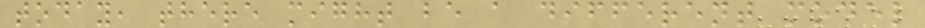today, there might be a different model
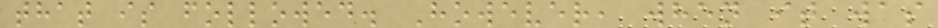that is followed. However, when it was
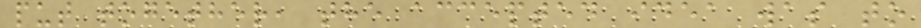put together, the accepted idea was to
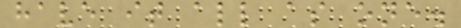have it all as one.
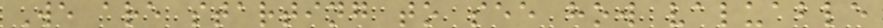We are starting to see how valuable
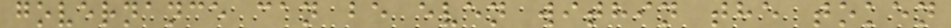governance can be even within the token
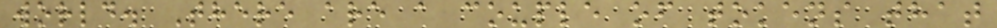world. There are a couple of tokens that
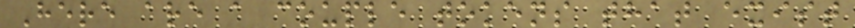Here are a couple tokens that exist
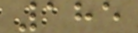185
